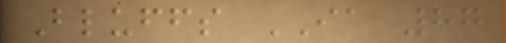Bluffs IA 87
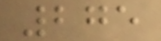275
